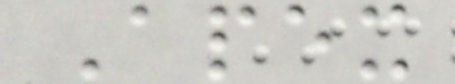Apex
